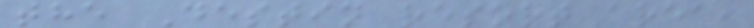the Destin resort area,
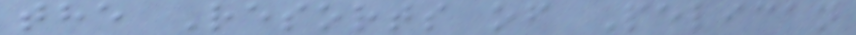the Resorts of Pelican
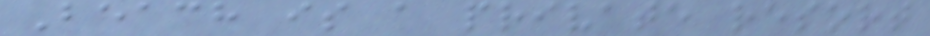Beach is a private resort
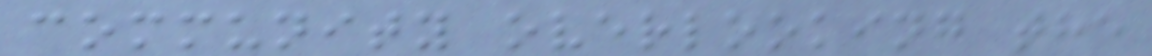community overlooking the
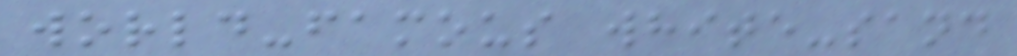world-famous white-sand
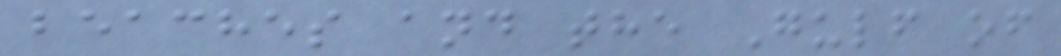beaches and the Gulf of
